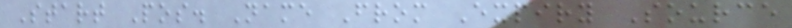Start Pos. Name From Expiry Source
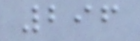296
